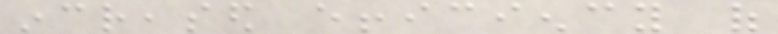increased efficiency of
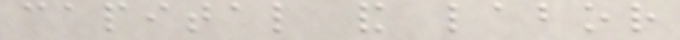capital and labor
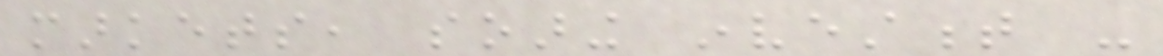markets, soaring investment -
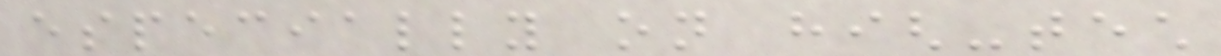especially on high-tech
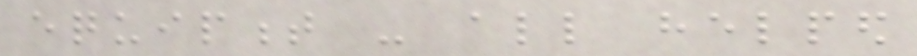equipment - all helped
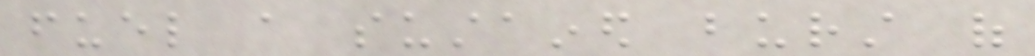fuel a sustained burst of
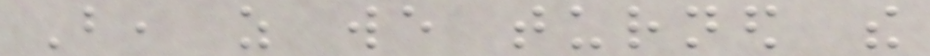But, as we turned the
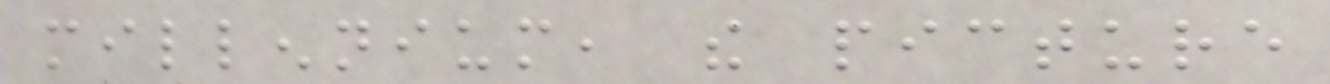millennium, the picture
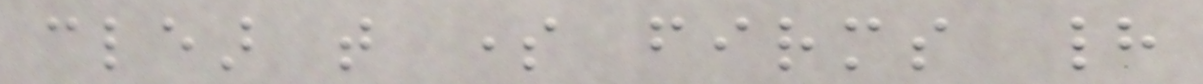clear that some firms had
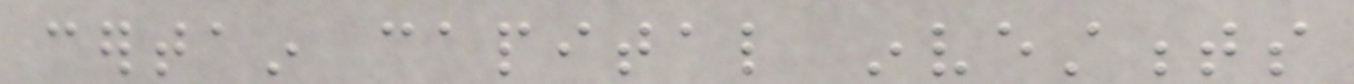certain capital investments
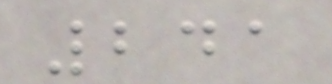241
